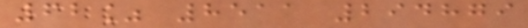62% 8511 294879
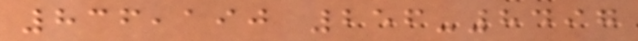836,190 256-8497
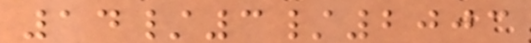14/3/2003
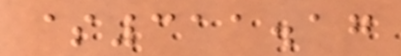$311.17
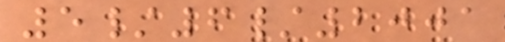5/6/2001
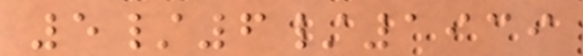5/6/1939
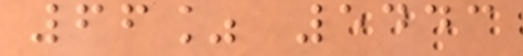66% 5443
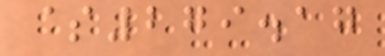$279.17
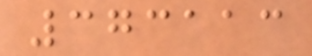373113
